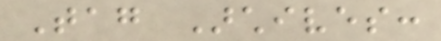Tag Archives:
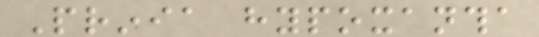Prinia hypoxantha
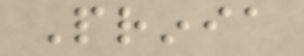Prinia
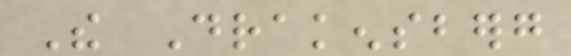The Drakensberg
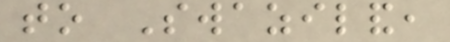to Swaziland,
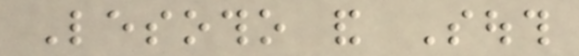Lesotho and South
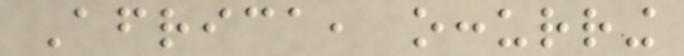Africa, occurring
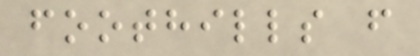foothills from
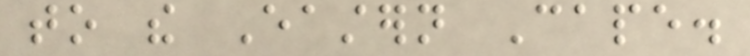to the Eastern Cape.
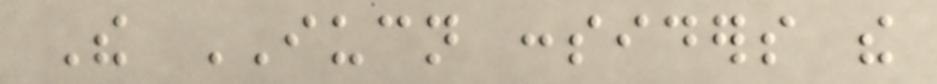The IUCN considers the
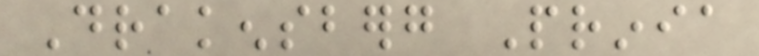Drakensberg Prinia
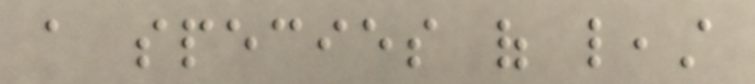a species of least
